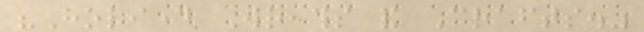"Holiday Wreaths and Crafts."
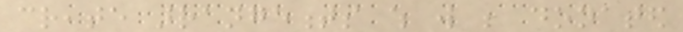create arrangements which will be donated
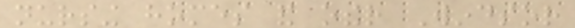nursing homes and other Windsor
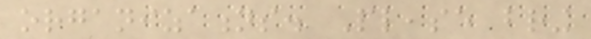organizations. Please bring
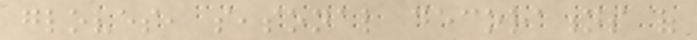gloves, seasonal decorations of
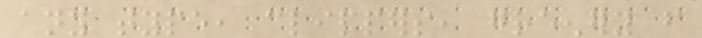any type, clippers, greenery from
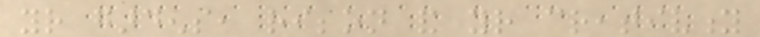your gardens, ribbon and your creativity
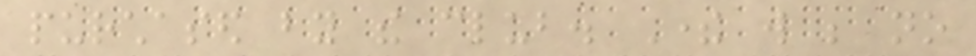purchased by the club. There will be no
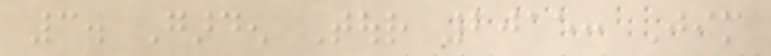3. Garden Tour 2015: Jim
